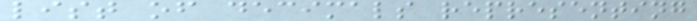list of decimals representing
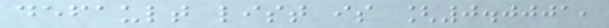default list is [0.0001,
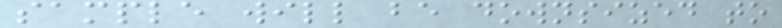sample will be downsized to
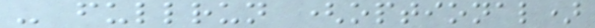- fullrun (optional)
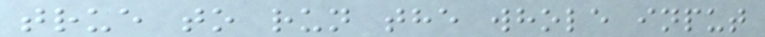true to run the whole input
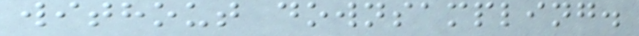without downsampling.
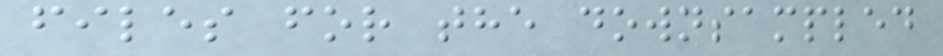files for the downsampled
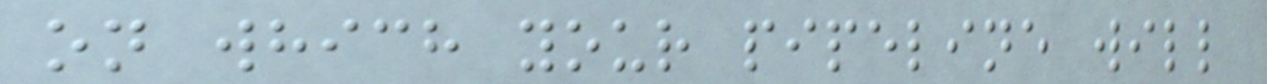on which your pipeline will
